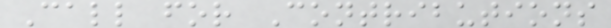Call for Contributions
